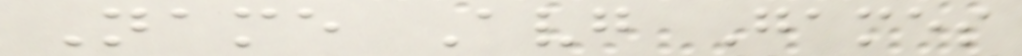Name Avg Games
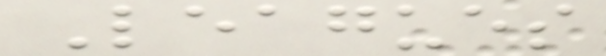Leagues
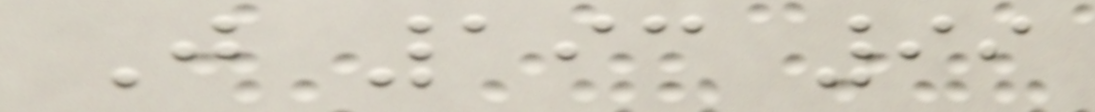J 193 99
